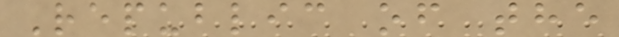Republic of the
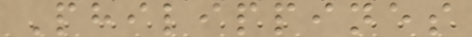Philippines
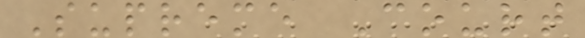Supreme Court
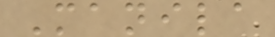Manila
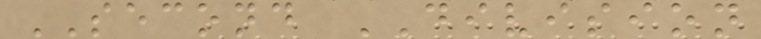SECOND DIVISION
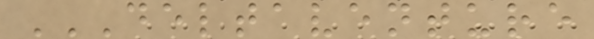DELTAVENTURE
